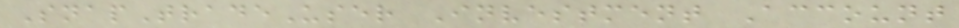SnapTradeUser Investment Account
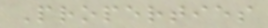Properties
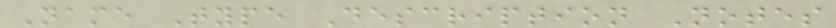Name Type Description Notes
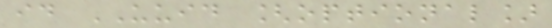id UUID [optional]
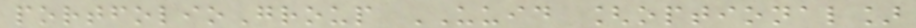portfolioGroup UUID [optional]
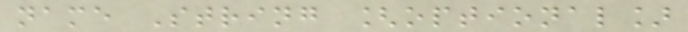name String [optional]
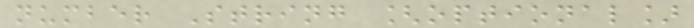number String [optional]
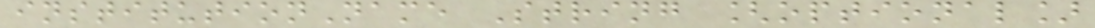institutionName String [optional]
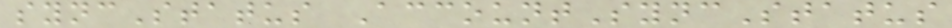syncStatus AccountSyncStatus
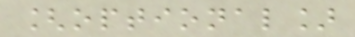[optional]
